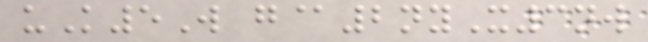uK5W g@2nyX3nw
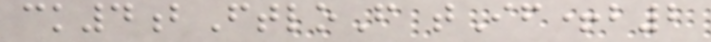ck4bFtloF tIf+b2
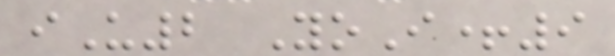iU2 YoI+9
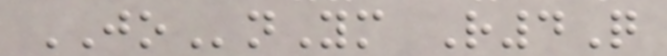JOnYm R4Q
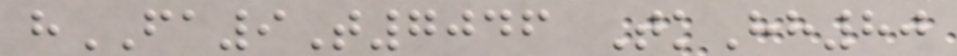hFA9T7046 TkHh80
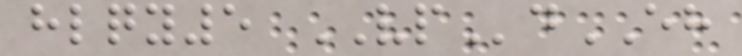hlqy5 VPdEH
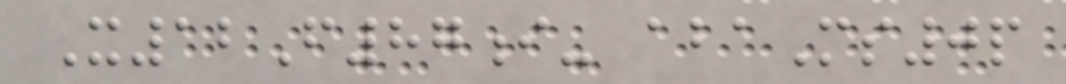X12F87i- abaMs0p
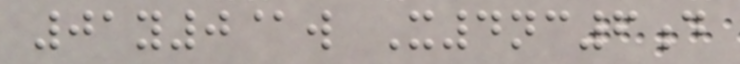01y0@w X4nc6d
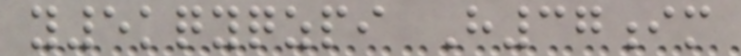y5kqyqzpi H37im
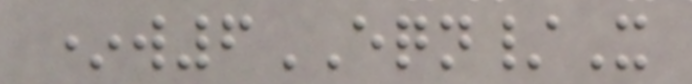*w6EQN/X
